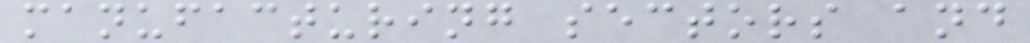manufacturing sectors and
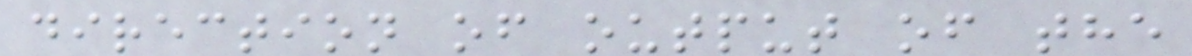direction of output of the
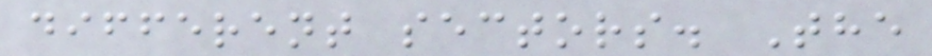different sectors. The
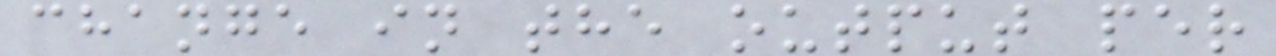change in the output per
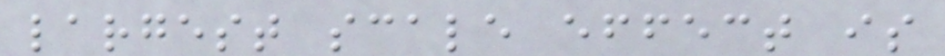largest scale effect is
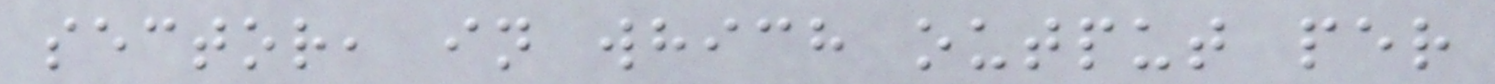sector, in which output per
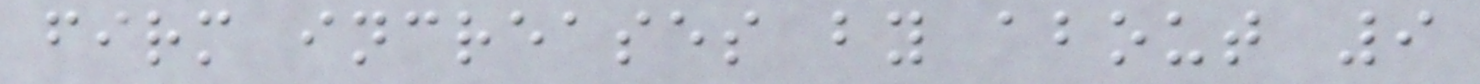firm increases by about 9
